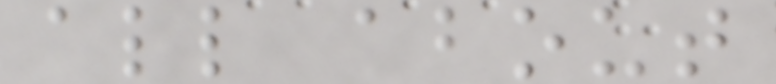all about
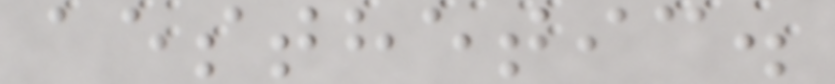aesthetic.
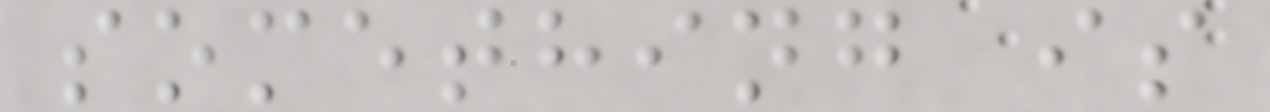something is
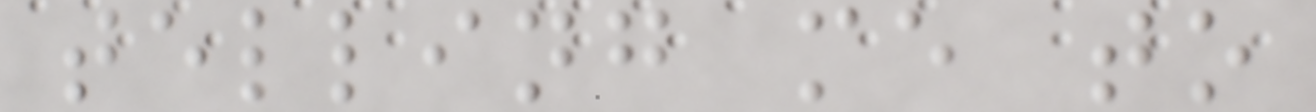telling me to
